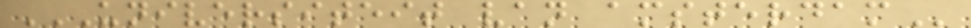UNIVERSITEIT VAN AMSTERDAM
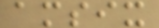amsix
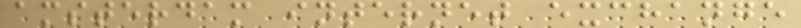amsterdam internet exchange
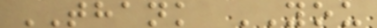THANK YOU
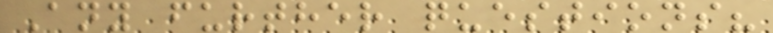Any further questions?
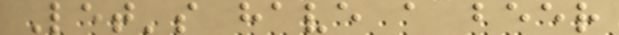Let's have a beer
